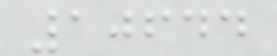10644
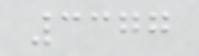3377
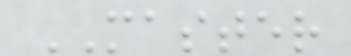MASTER
